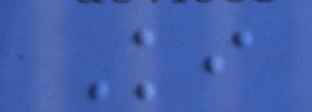Ki
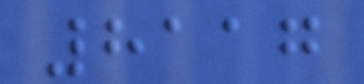8117
